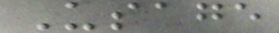Usage
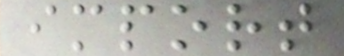import
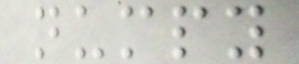numpy
